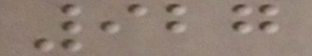927
